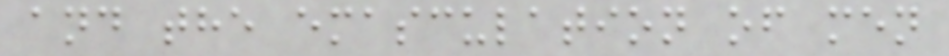and the emasculation of men
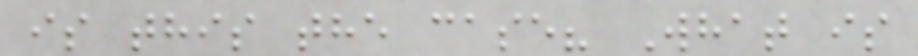is this the case? What is
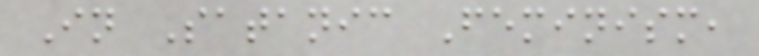In Satanic Feminism,
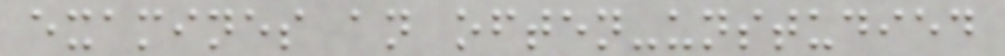examines an often-unstudied
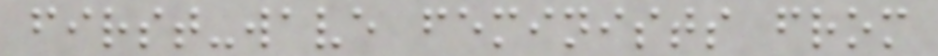first-wave feminists from
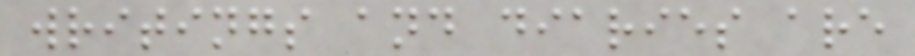writings and diaries are
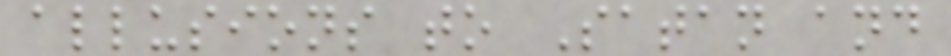allusions to Satan and
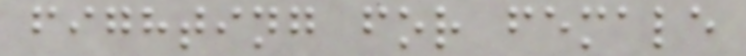fighting for female
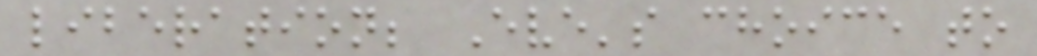liberation; Eve's choice to
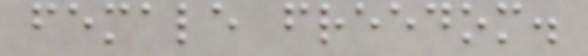female freedom.
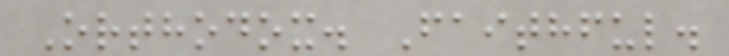Orthodox. Faithful.
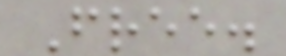Free.
